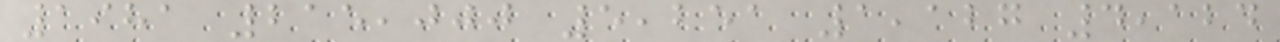1981 215,000 5,251 1,127 4,124
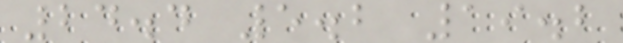24.4 5.2 19.2
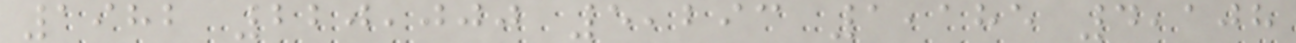1982 220,000 5,293 1,185 4,108
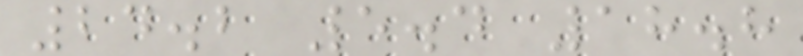24.2 5.4 18.8
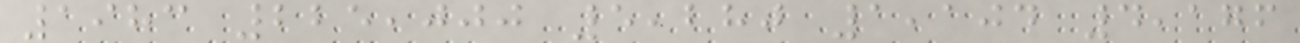1983 225,000 5,280 1,104 4,176
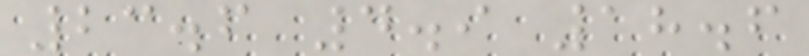23.6 4.9 18.6
